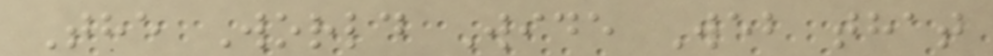The World Wide Web that
